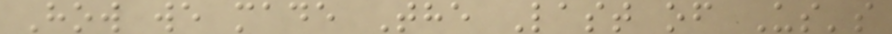How we made The Last of Us's
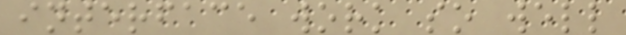interface work so well
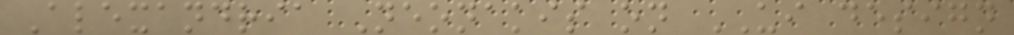Alexandria Neonakis on UI design
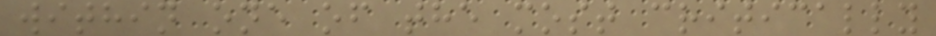within one of the most critically
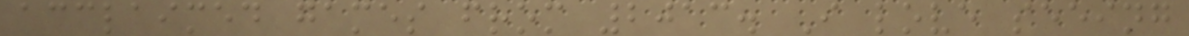acclaimed games from 2013. I love seeing
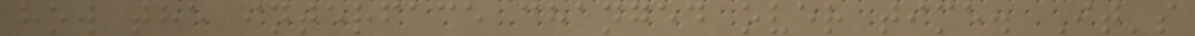how the interface changed over time. It's
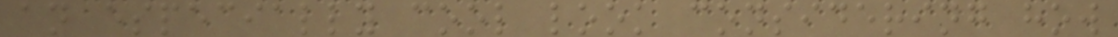an especially cool look considering how
